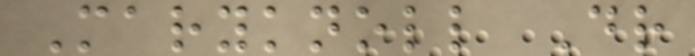Maryknoll Dr
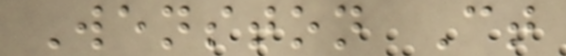Wenston Ct
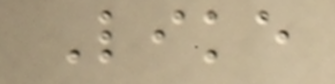Like
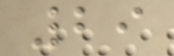29
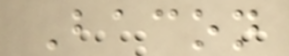Bacon
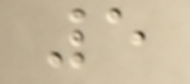5
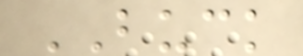BUCK
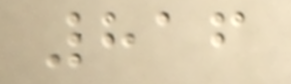816
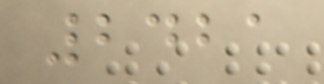2421
